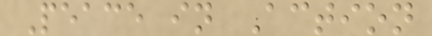Peace in Action
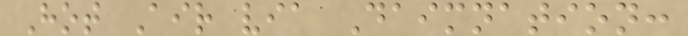Hot Air via Daimnation:
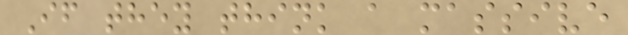If they think a massive
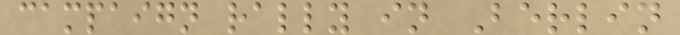campaign rally in Berlin
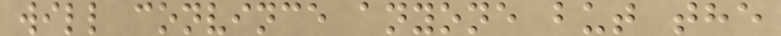will convince anyone but the
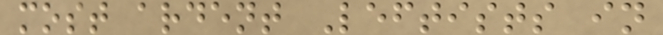most ardent Leftists in
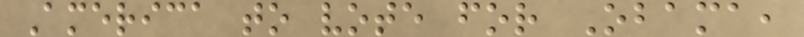America to vote for Obama,
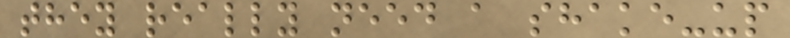they really need a shake-up
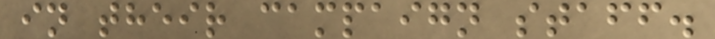in their campaign staff.
